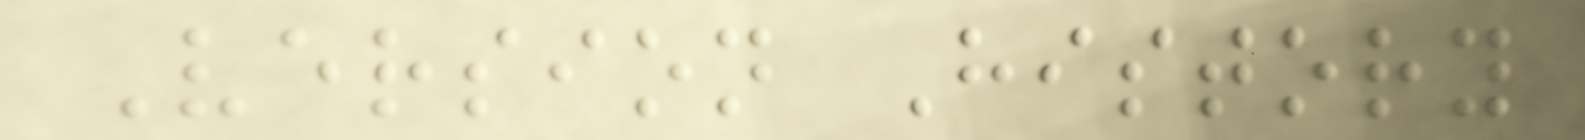Version History
